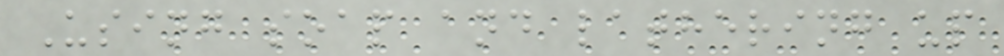Using soap and lathering up
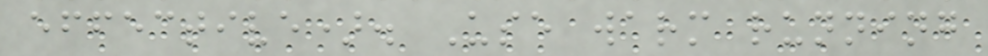effective). Use warm running
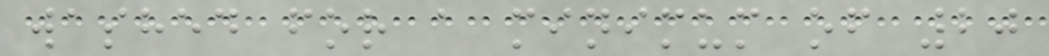washed for a minimum of 20
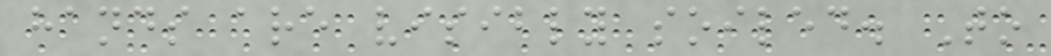hands are visibly soiled. To
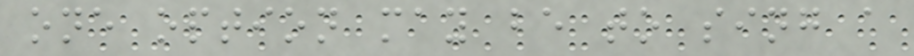one option may be to sing a
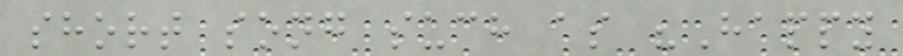short song such as "Happy
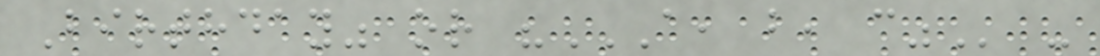Birthday" or "A, B, C" -
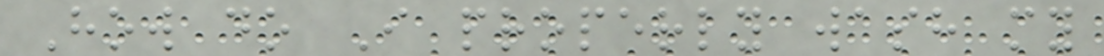How do I properly wash my
